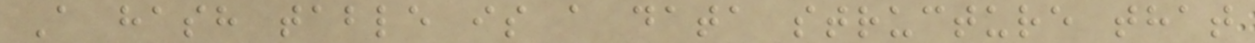A hash table is a data structure that
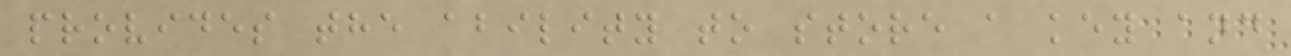provides the ability to store a key and
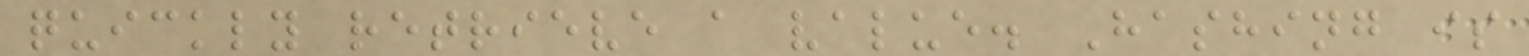quickly retrieve a value. Hashing is
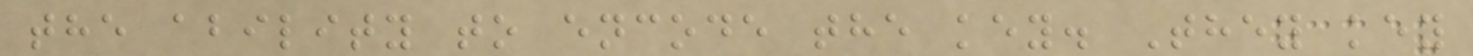the ability to encode the key. They key
